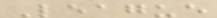League
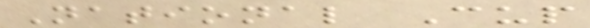National Cup
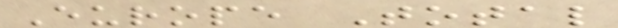Europe Total
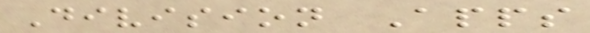Division Apps
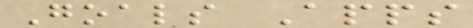Goals Apps
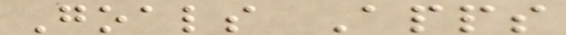Goals Apps
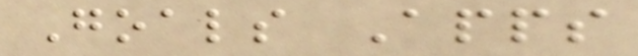Goals Apps
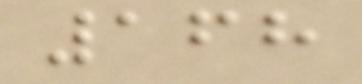168
